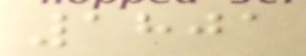1801
